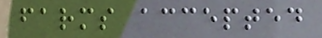farms accepted
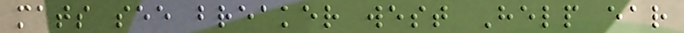mats see breaker west Help ear
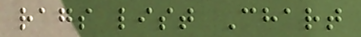rags list Chart
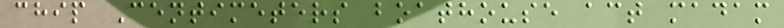chip Centimeters boathouse act madam
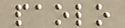paolo
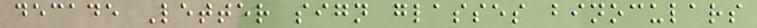decade Letter sign glasses binoculars
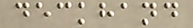deckhand
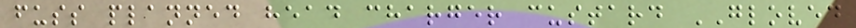fuss planned head charger custard GLOVED
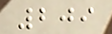209
